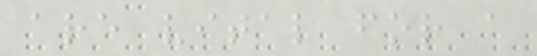are vital for a
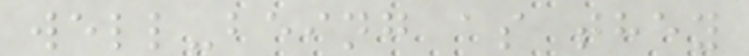well-being as they
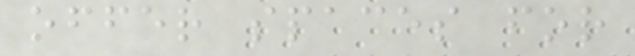offer spaces for
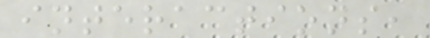interactions,
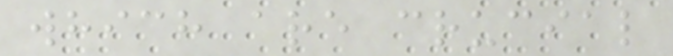which are crucial
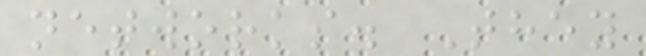networks. They
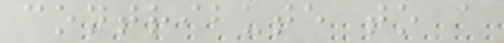contribute to a
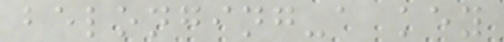belonging-a key
